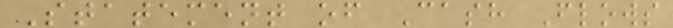Statement of Cash Flows
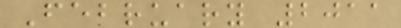February 2011
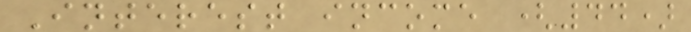Interest income (44)
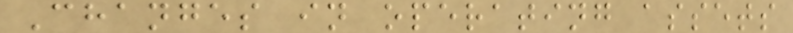Changes in operating assets
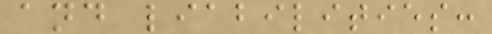and liabilities:
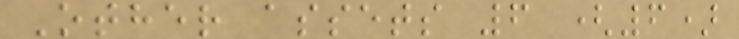Other assets 6 (6)
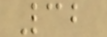32
